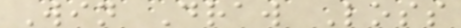Win Draw Loss
